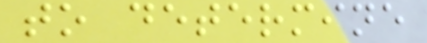to determine
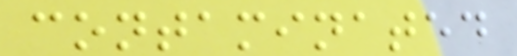contaminated
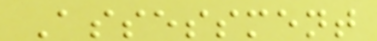Assessment
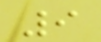9
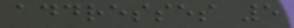addresses 5
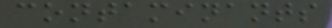contaminants
